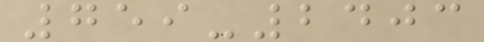759-2403
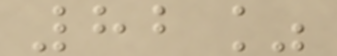82%
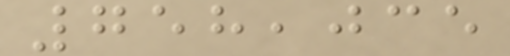758,035
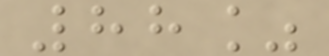88%
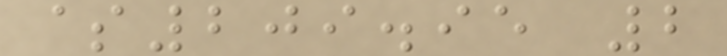$209.95 2
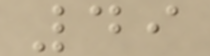49
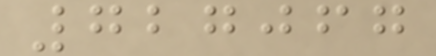727067
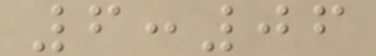6:06
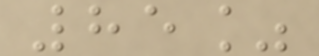85%
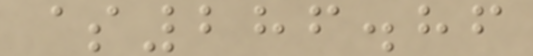$286.86
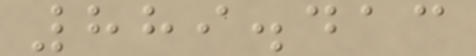889.413
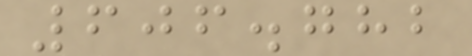606.782
